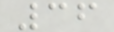36
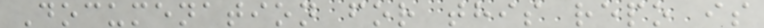Documenation for this repo is
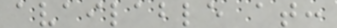available at:
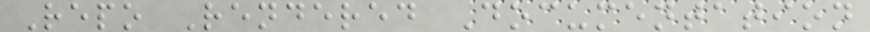Repo Rendered Documentation
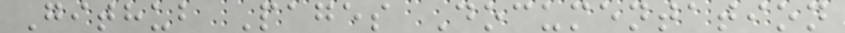Github Pages Documentation
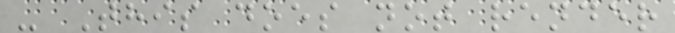- This does not render
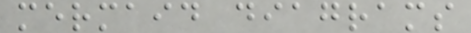mermaid diagrams
